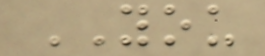YOU
